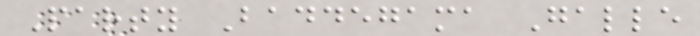Party Baddegama Galle
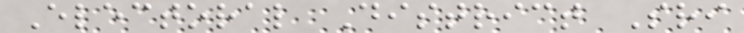Electoral District Sri
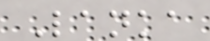Lanka
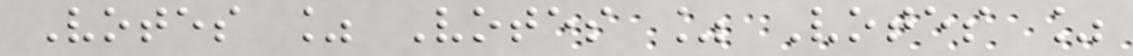Votes % Votes % Votes %
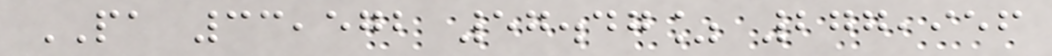PA 33,572 57.47% 277,956
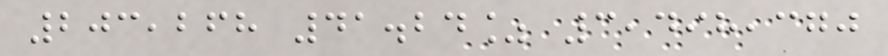203,268 41.24% 3,498,370
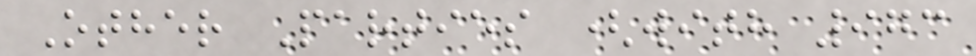Other Parties (with 973
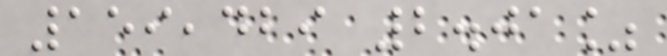159,429 2.01%
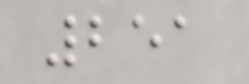251
